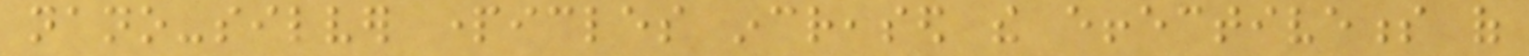nano-silver particles increased the effectiveness of
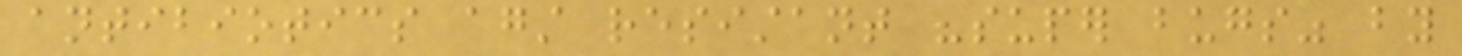antibiotics against resistant "super bugs" by
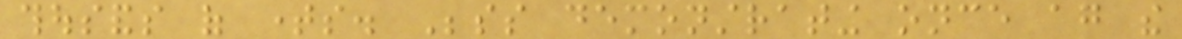thousands of times. Besides demonstrating once again the
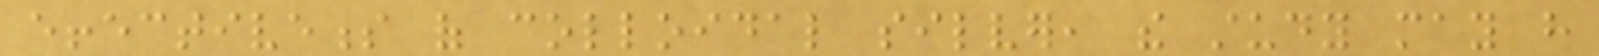effectiveness of colloidal silver, the study may have
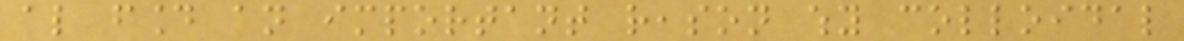also found an important reason why colloidal
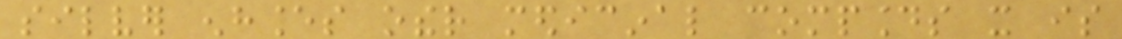silver enhances other medicinal compounds it is
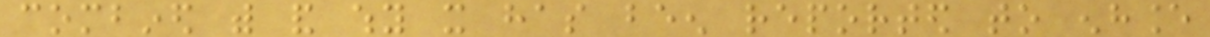combined with and why it has been reported to enhance
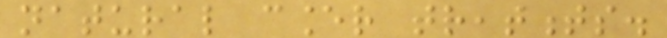natural cancer treatments.
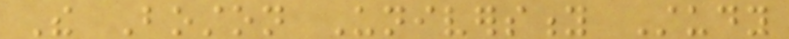The Boston University Study
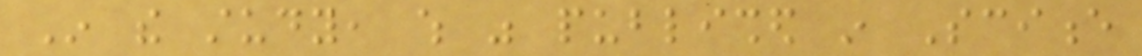In the study, which was published in Science
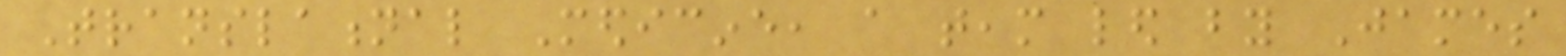Translational Medicine, a team led by James
